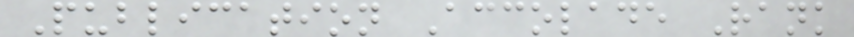Publication Accolade Rank
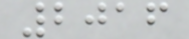2016
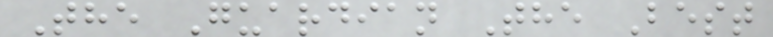The Guardian The Best
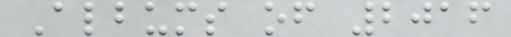Albums of 2016
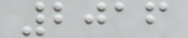2016
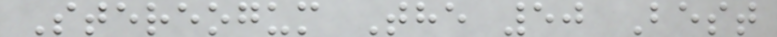Stereogum The 50 Best
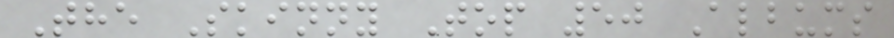The Skinny Top 50 Albums
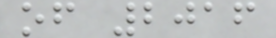of 2016
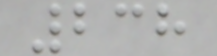238
